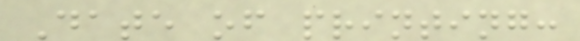Date of printing:
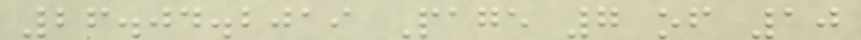26.04.2019 Page 7 of 10
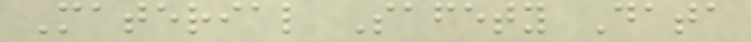Material Safety Data
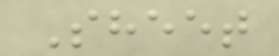Sheet
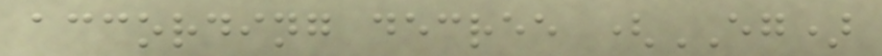according decree (EG)
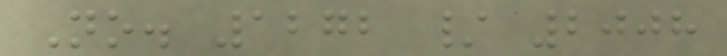No. 1272 / 2008
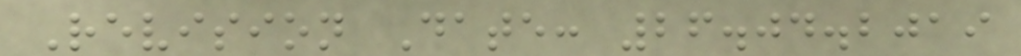Revision Date: 26.04.2019
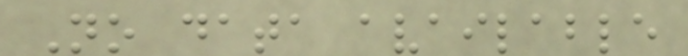No data available
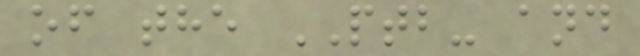of the PTB- and
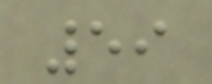59
